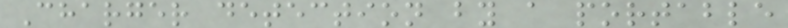Charger detection by a portable
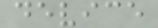device
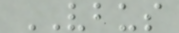VBUS
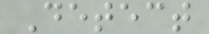Detect
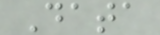Data
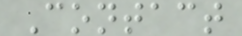Contact
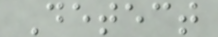Detect
